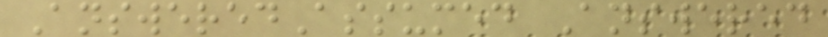AnsweredAssumed Answered
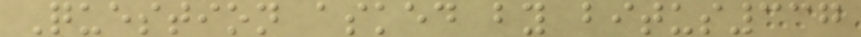Question asked by bitus337
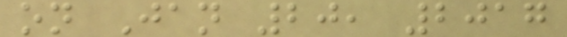on Jan 20, 2017
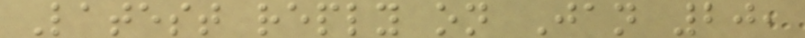Latest reply on Jan 20,
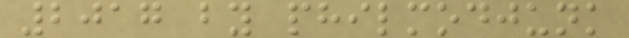2017 by philmodjunk
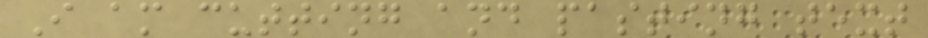I am cutting and pasting text
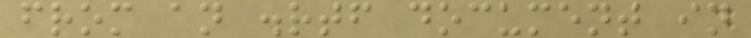from an .rtf document in
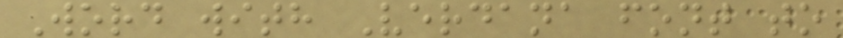Word with Verdana font to
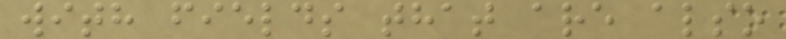with fields that are also
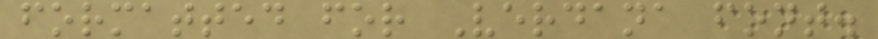formatted for Verdana font.
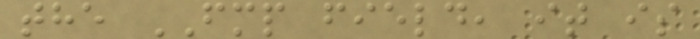the FMP field, it is
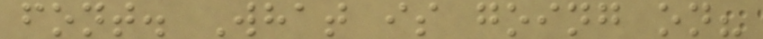font. What is going on?
